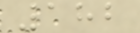182
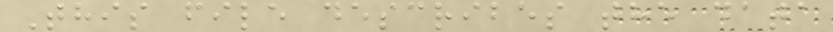This file describes the data
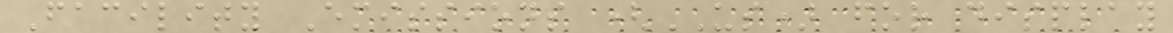Facility Emissions (US) for display
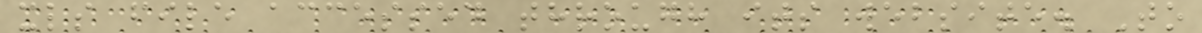xls file accessed through its website. To
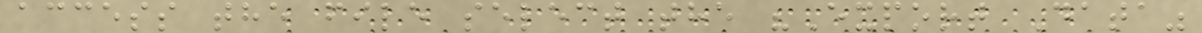access the file select the "Export Data"
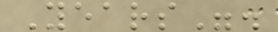Years".
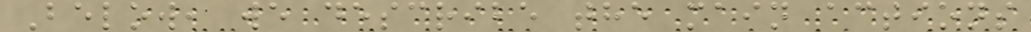Below, we describe the main actions
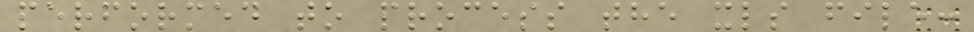performed to process the xls file:
